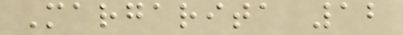Margarita 12
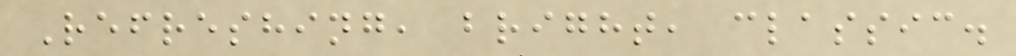Refreshing, bright, classic.
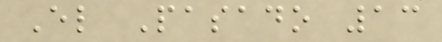El Pasado 13
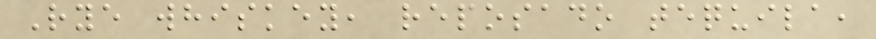Rye whiskey, reposado tequila,
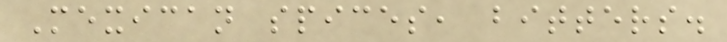Mexican spices, bitters.
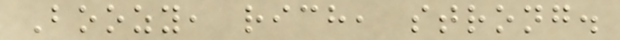Boozy, rich, strong.
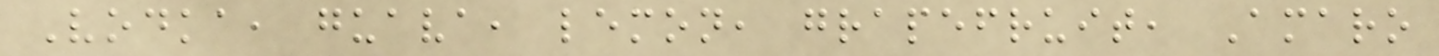Vodka, guava, lemon, grapefruit, Amaro
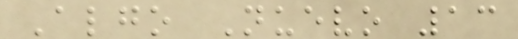Algo Nuevo 13
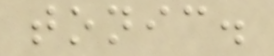tonic.
